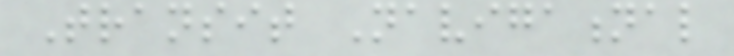Transit Navigational
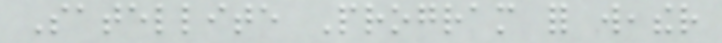Satellite Program for weather
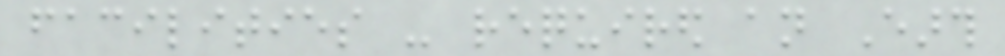facilities - required an Earth
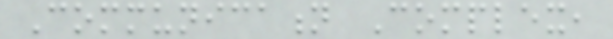Communication Complex,
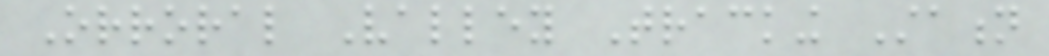Orroral Valley Tracking Station
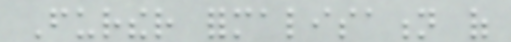Further formalisation of
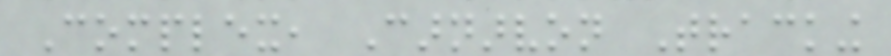Complex, Carnarvon Tracking
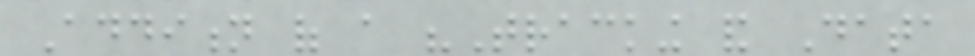Addition of a "Tracking and Data
